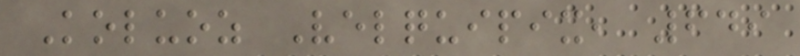Koluoz Velquipix, 649
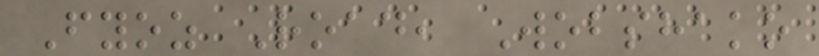Fyoz Road, Wobshako
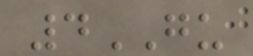4GU
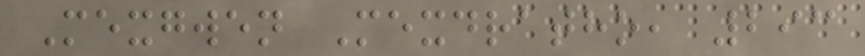Mexgwen Mexdratho, 293
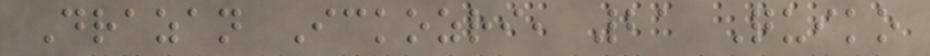Drazan Ickozri, 21 Quiko
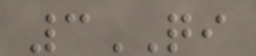3QI
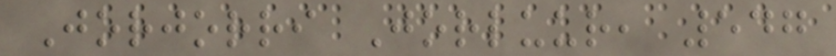Jorjorri Jorluur, 547
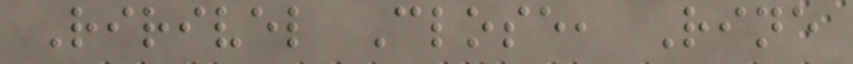Ririvel Close, Rine
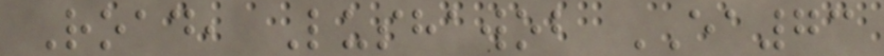Road, Lushawob EA73
